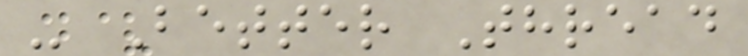- Better Thread
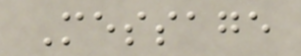Message
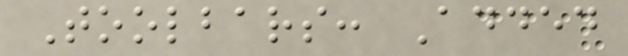Toolbars: Added
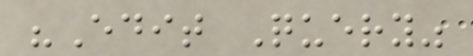"Edit Query"
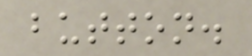button.
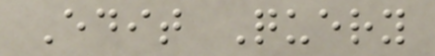Edit Query
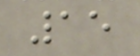15
